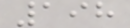198
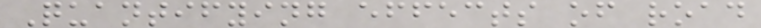Quantifying effects of road
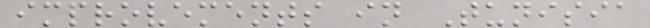improvements in Tunisia
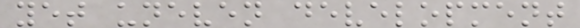yet uneven development
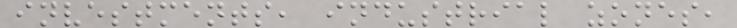investments, industrial zones,
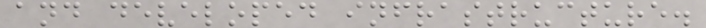and developed infrastructure.
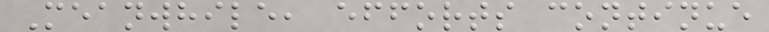Meanwhile, efforts continue
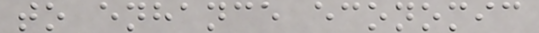to enhance economic
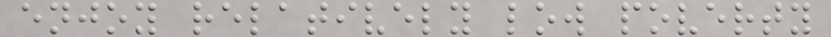enjoy relatively low poverty
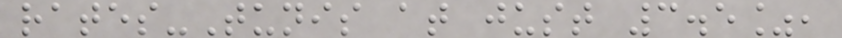rates-Tunis at just 3.5%,
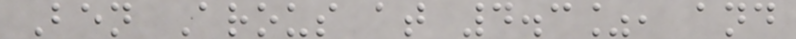Ben Arous at 4.3%, and
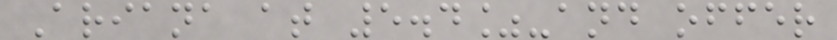Ariana at 5.4%-and offer
